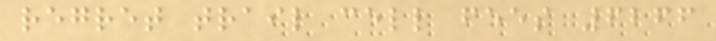regret trail cell fees 6266
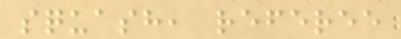squash, referee
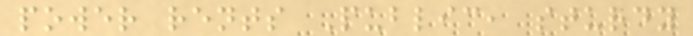power rents Public, sturdy
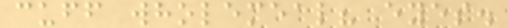cuff wholemeal? eyes.
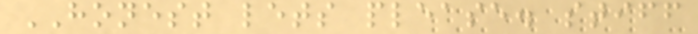HONEST lets please. stiff
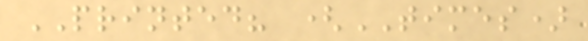PRINTED? (TIMES)
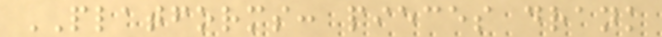PLATFORMS: pieces drank
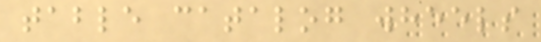table catalog wheels
